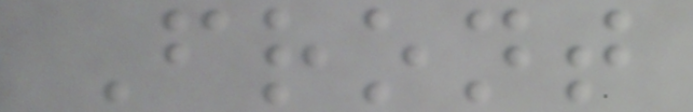Front
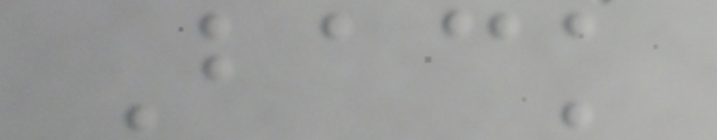Back
